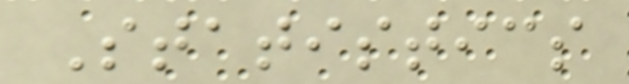Statistics
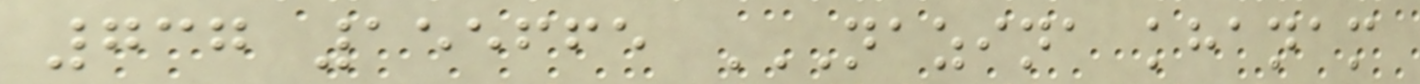737 155665 NAZINA KHANAM
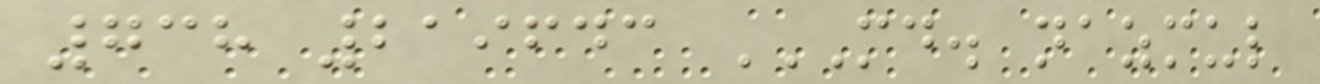738 219643 MD. NAZMUL
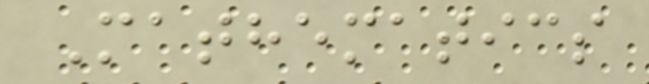Mathematics
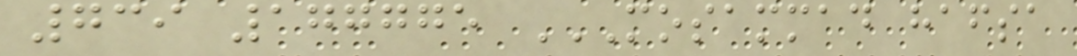739 177775 MOSAMMAD HAFSA
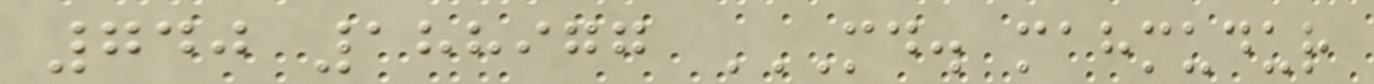740 188977 MD. MAHMUDUR
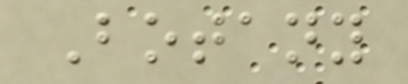Botany
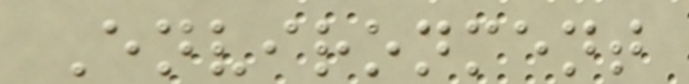Environment
